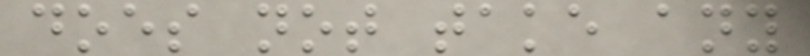does not take any
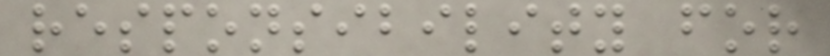responsibility for
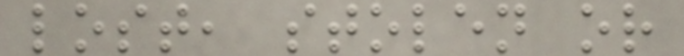lost, stolen or
